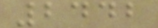2442
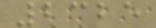2325
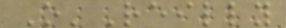O'Reilly
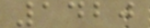1420
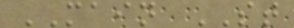MAIN ST
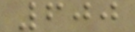600
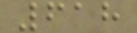618
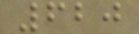620
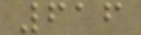616
